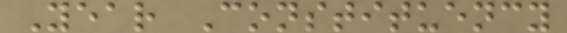Year Constituency
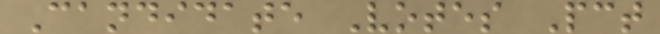Candidate Votes Pct
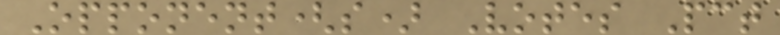Opponent(s) Votes Pct
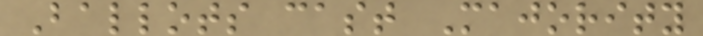Ballots cast Majority
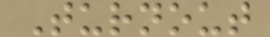Turnout
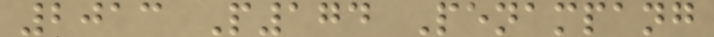2013 P174 Penampang
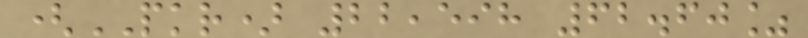(PKR) 22,598 62.60%
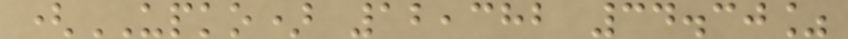(UPKO) 12,382 34.30%
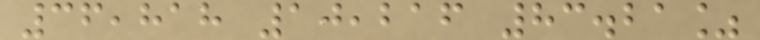36,818 10,216 83.21%
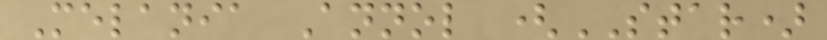Melania Annol (STAR)
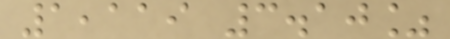1,119 3.10%
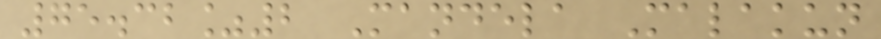75.32%2 Mandela Malakun
